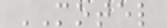MOTEL
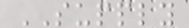SUPPLY
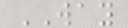WAY
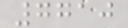7710
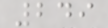249
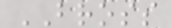BROSS
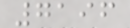7196
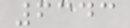6343
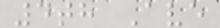4th Ave
